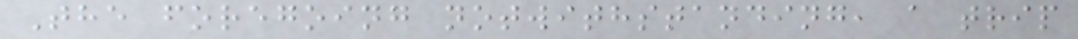The foregoing notwithstanding, a trip
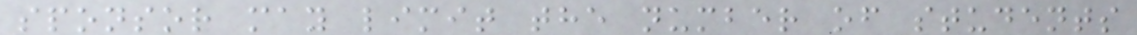sponsor may limit the number of students
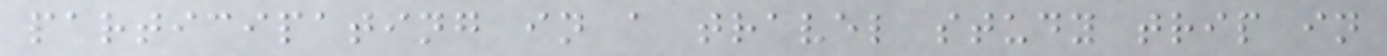participating in a travel study trip in
